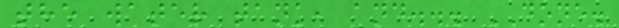the water tank, and... DONE.
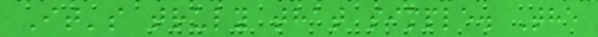It's truly that simple. The
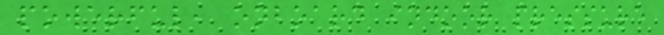powerful, onboard indoor pressure
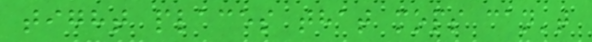tight places that mops can't
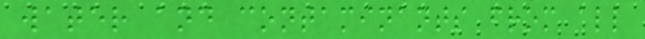water and contaminants from all
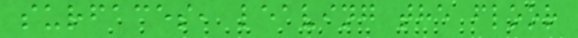surfaces, leaving the floor
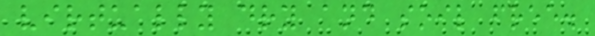virtually dry and soil free.
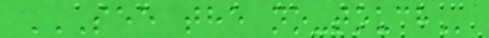SEE THE NO-TOUCH
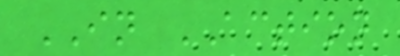IN ACTION
